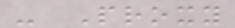- Proxy
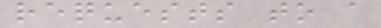requests to a
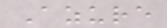Azure
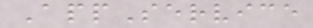AppService
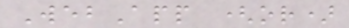WebApp (or)
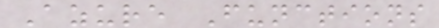Azure Functions
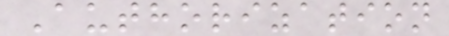Authorization
